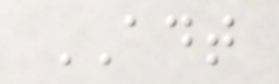ADT
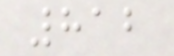812
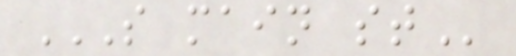S MAIN ST
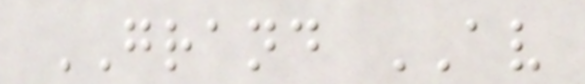GRAND AV
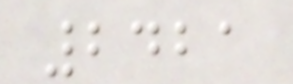2421
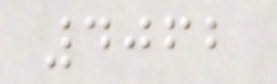4062
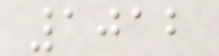1012
